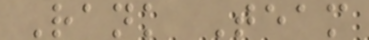Rank Team
